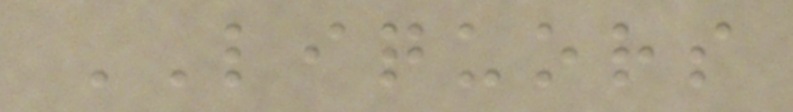LIQUORS
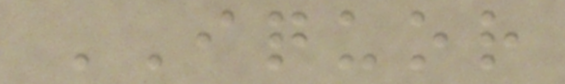IQUOR
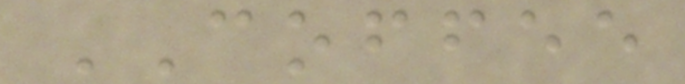COFFEE
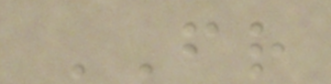FR
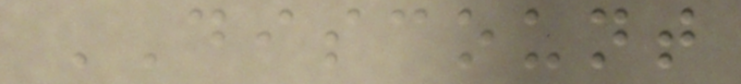DISCOUNT
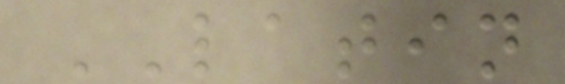LATIN
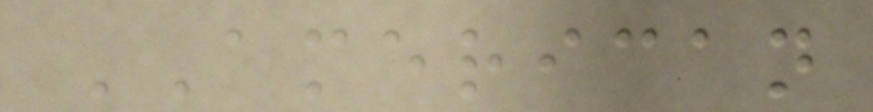AMERICAN
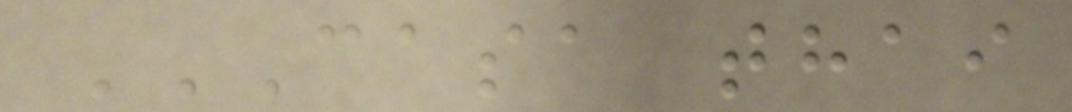CASA THAI
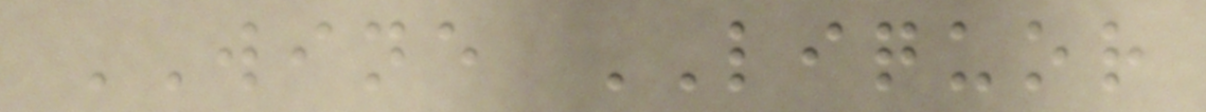WINE LIQUOR
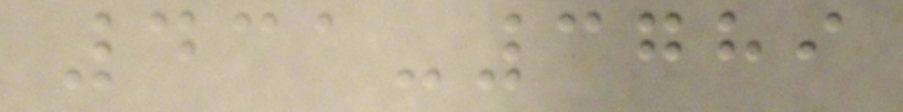431-3789
